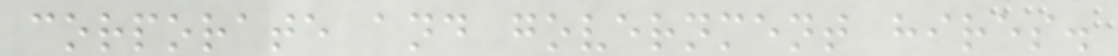corporate and government hires.
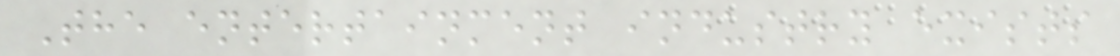The entertainment industry exists
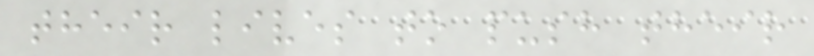their lives to push their
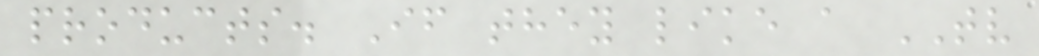products. If they like a TV
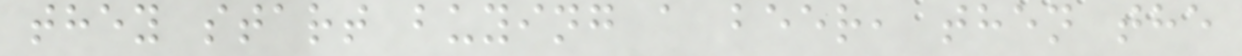they start buying a beer, then the
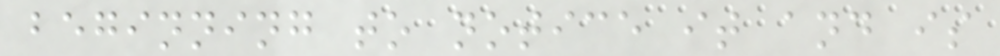beginning to notice it and is
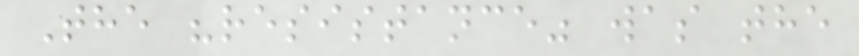The "resistance" was the
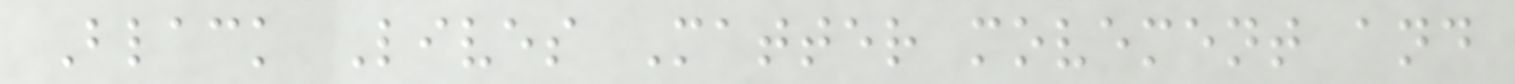Black Lives Matter movement and
